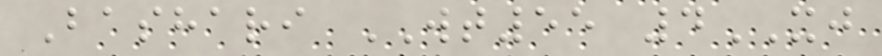Bashari WT55 4XJ
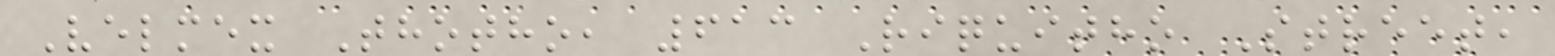Velmex Thotho, 613 Riquitho Street,
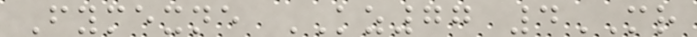Fymexne KZ77 4MR
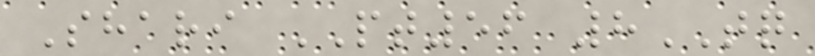Shari PT56 8TQ
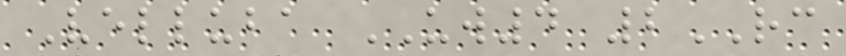Velluba UW4 2RC
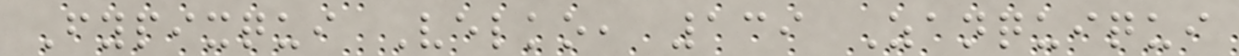Fypixqui Velko, 139 Zanquiqui
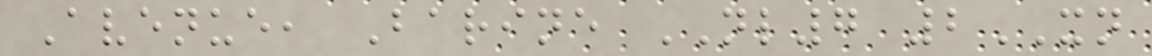Avenue, Barine NL7 2XN
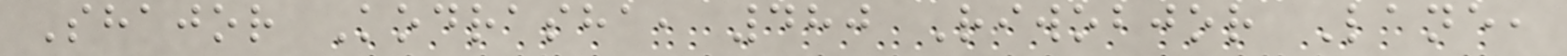Shajor Kodrasha, 480 Riwobjor Lane,
